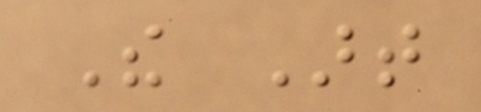The Art
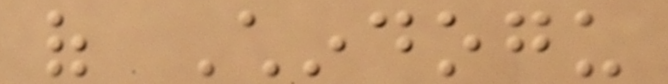of Chindogu
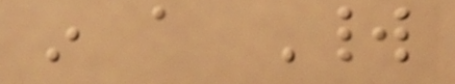in a World
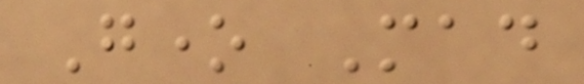Gone Mad
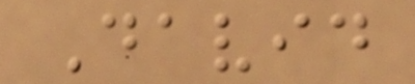David
